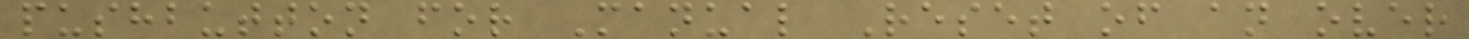pushbutton for Manual Reset of an over
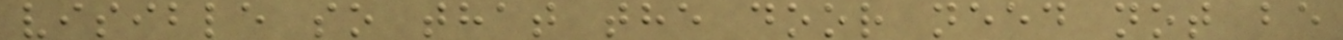visible so that the door need not be
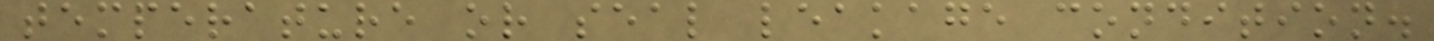temperature or seal leakage condition.
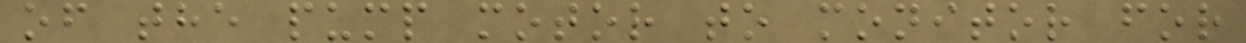of the pump motor to monitor for
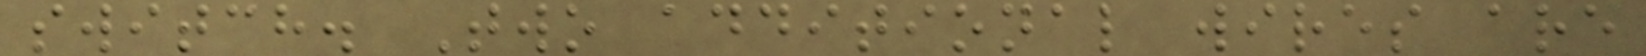switch. Two additional wires are
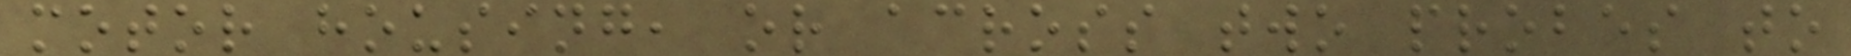motor housing, or across two probes to
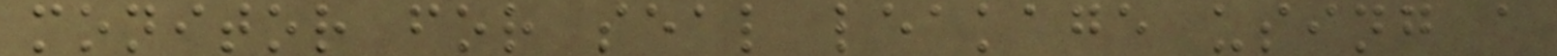monitor for seal leakage using a
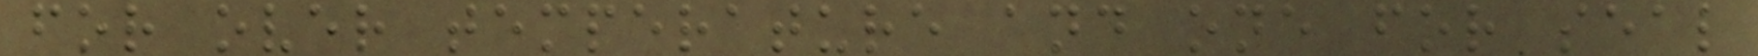for over temperature and one for seal
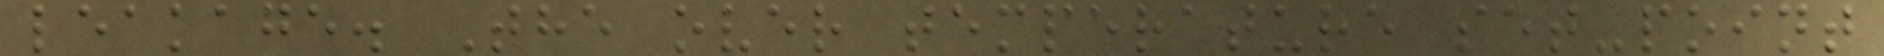leakage. The over temperature set-point
